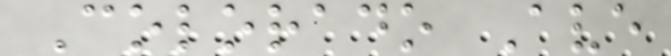Colorado Ave
